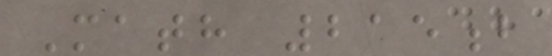Math 215b
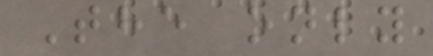The only
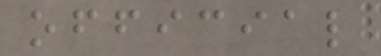official
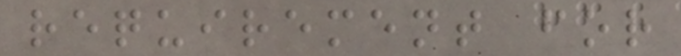requirement for
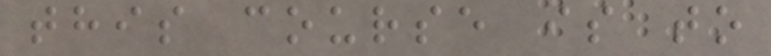this course is to
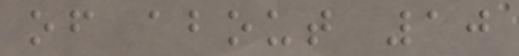of about 10
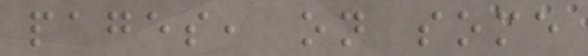pages, on some
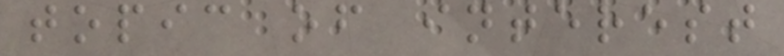topic of interest
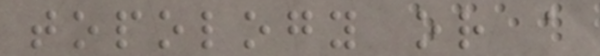topology or a
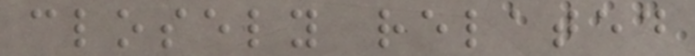closely related
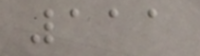111
